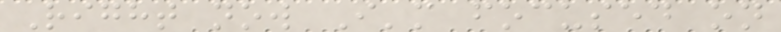Right now I'm focused on
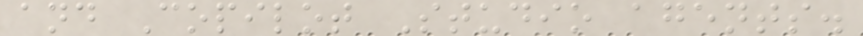and Copilot Studio agents.
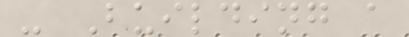- Building a
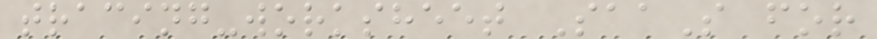tracing-worksheet SaaS for
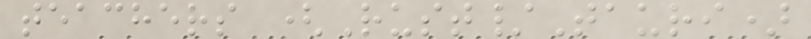teachers (Rust/Tauri)
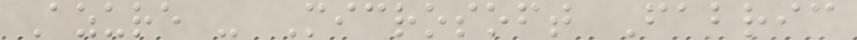Azure - Microsoft Fabric
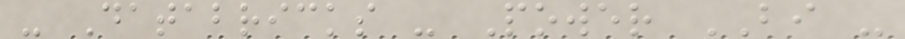- Databricks - Power BI -
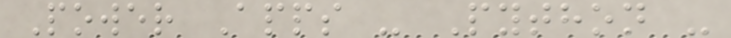Power Apps - Python -
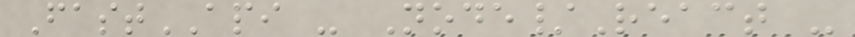FastAPI - Node/React -
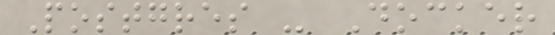Postgres - Docker
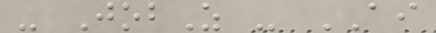- JobZ - AI
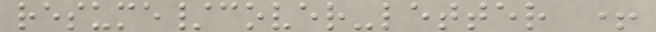resume/cover-letter +
